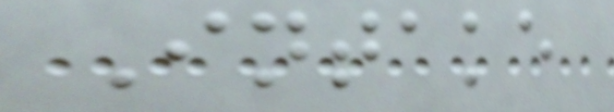Intake
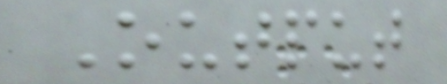Output
